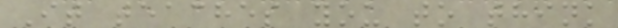It teaches you to think
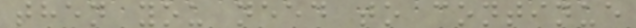then you need to continue
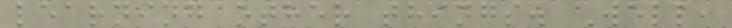learning other things. Well,
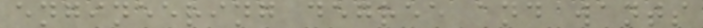engineering degree and wants
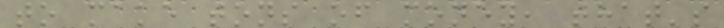to make tons of money, that's
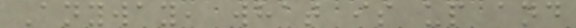Anyway, what is up and
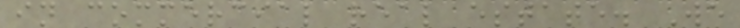in commercial real estate. We
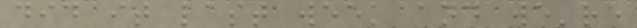did it last week and we're
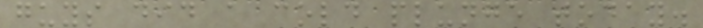guys did a cold plunge today.
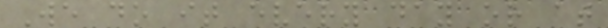We do it every day or at
